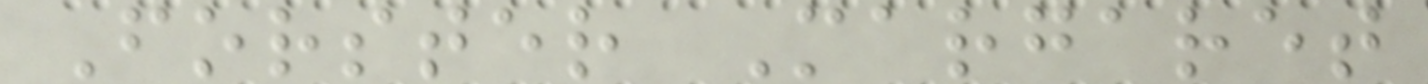Forster Margaret
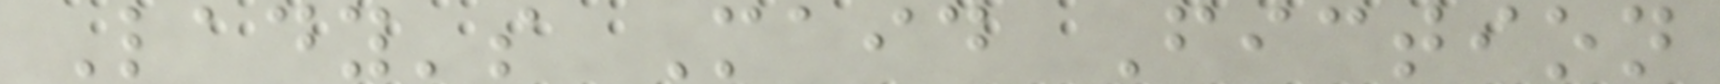Lady's Maid Fiction
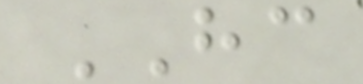HC
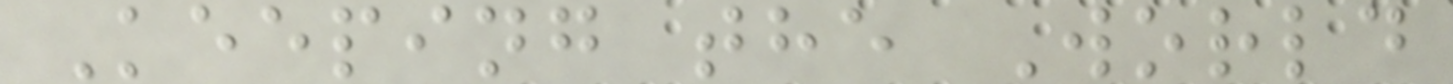Keeping the World
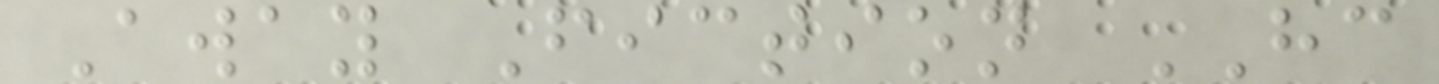Away Fiction HC
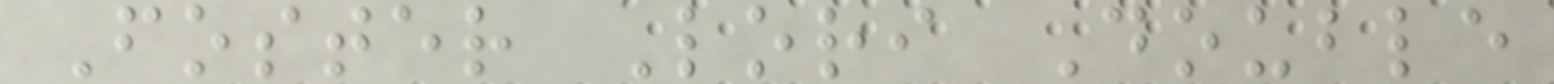Foster Lori Double
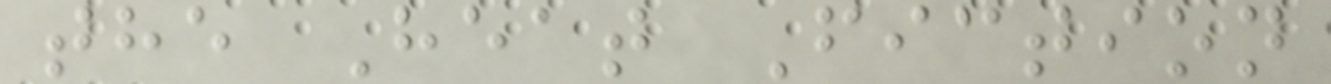the Heat Fiction
